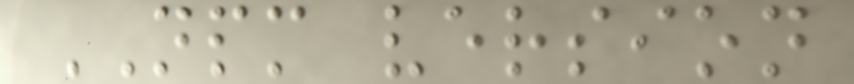NPM version
